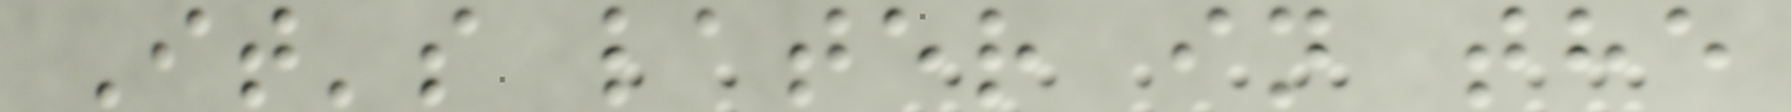It's later in the
